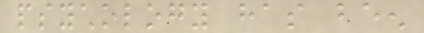psychology has been
